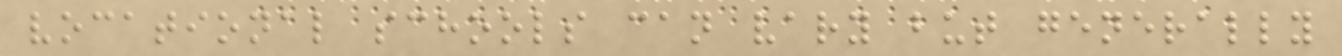vocational schools can vary but generally
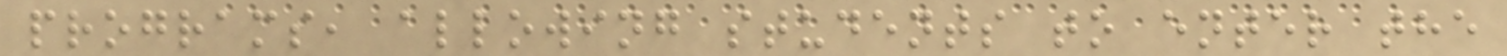programs, allowing students to enter the
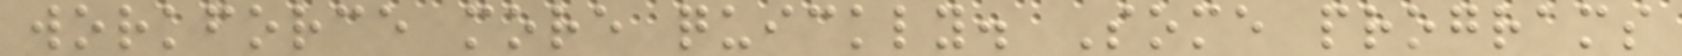workforce more quickly. Some programs
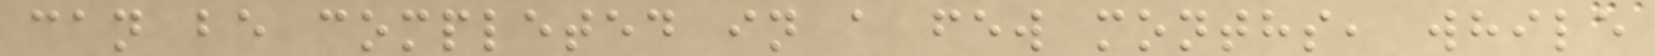can be completed in a few months, while
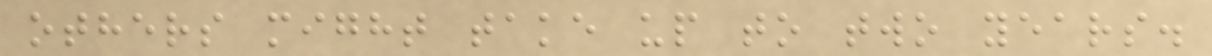others might take up to two years.
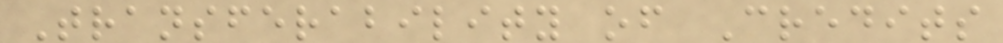Transferability of Credits
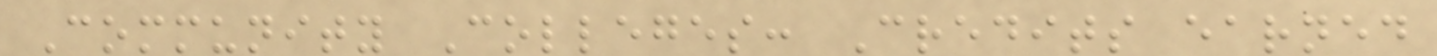Community Colleges: Credits earned
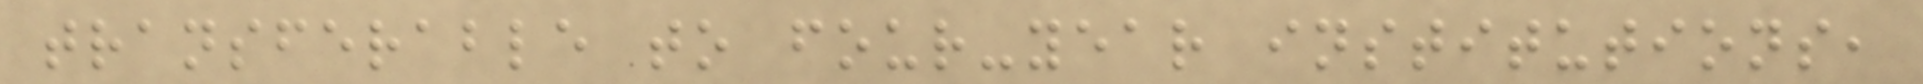transferable to four-year institutions,
